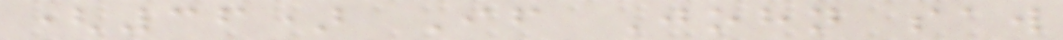(36) If John saw
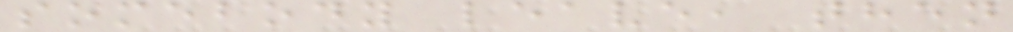somebody leave, then
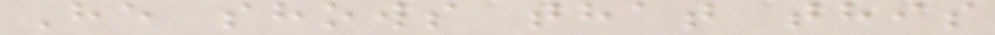He shows that this
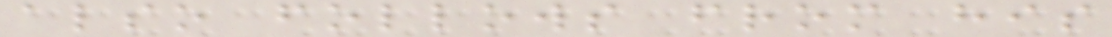also follows from his
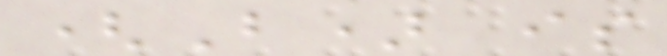(B) is
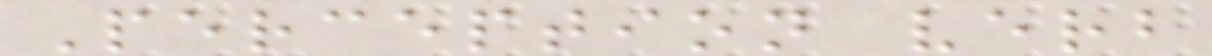Perception verb
